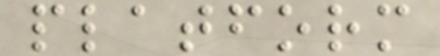platform
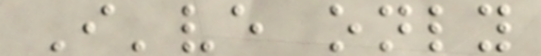I've only
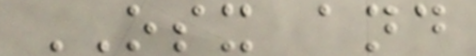OSX and
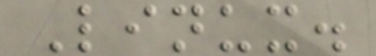Linux.
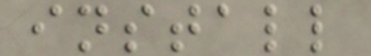install
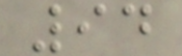94
